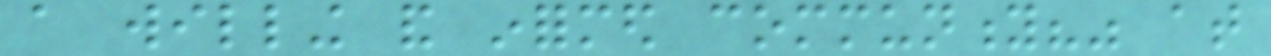a willing and informed community?" at
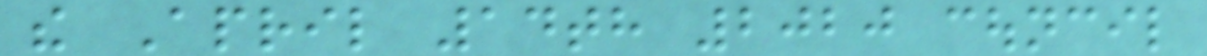the April 14th 2020 council
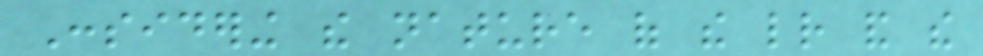Considering the nature of the letter and the
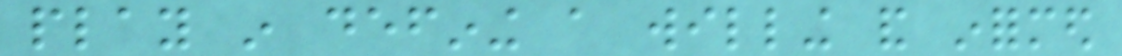play in defining a willing and informed
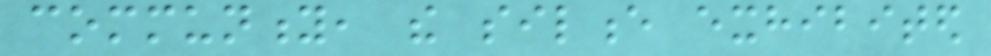community, the silence exhibited
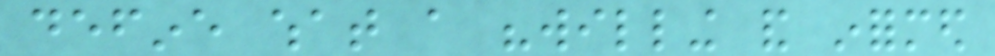define what a "willing and informed
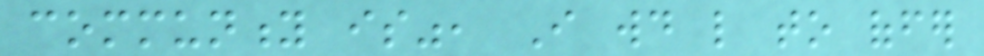community is", I would like to offer
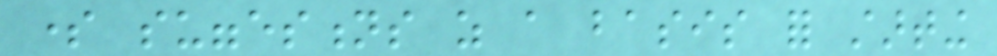some suggestions as a basis for starting
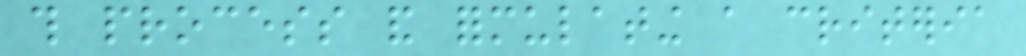this process and formulating a criteria
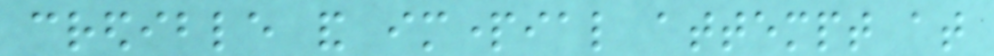credible and impartial attempt at
